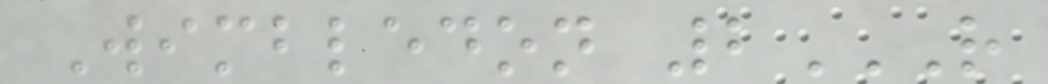Wimbledon 2R
